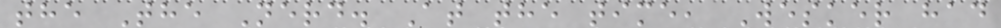the The Nerd. At the time, Wesker had
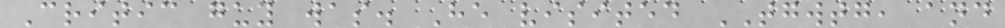Critic guy was. He visited TGWTG, and
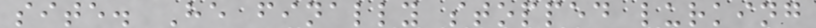site. He finally stopped lurking
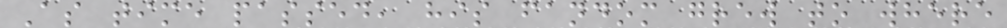As time passed, his fandom grew to where
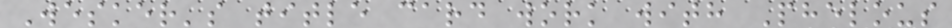Wesker's title card work with Phelous
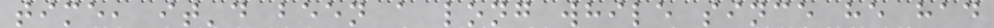time, it'd been a long while since he had
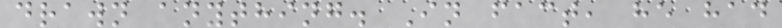drawn anything. In fact, he had
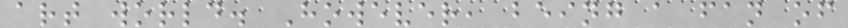art world. However, being a fan of
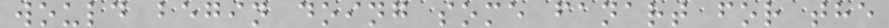would begin doing some fanart for the
